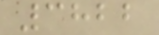3822
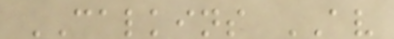CALKINS AV
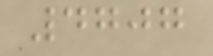4707
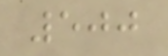500
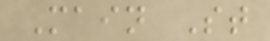Main St
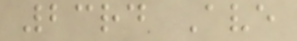23rd Ave
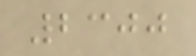2300
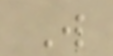W
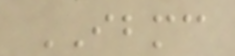IBMC
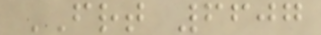FRT 6607
